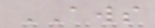AWS
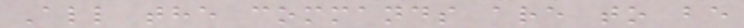All the commands are to be
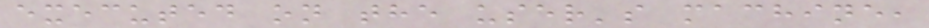executed on the user's machine,
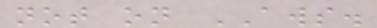not on AWS.
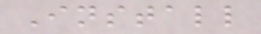Install
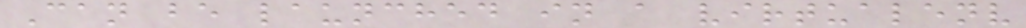Can be launched in a virtualenv
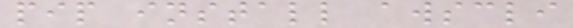pip install awscli
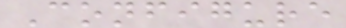Configure
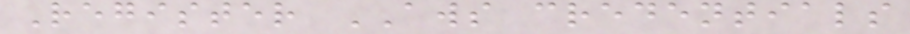Register AWS credentials
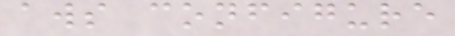aws configure
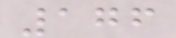176
